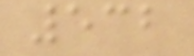532
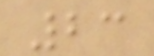23
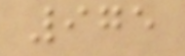975
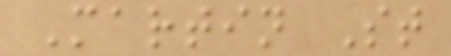Martin St
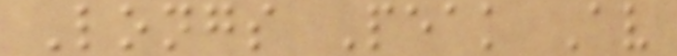Longs Peak Av
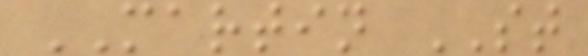MARTIN ST
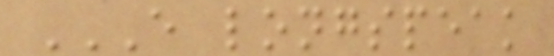E LONGSPEAK
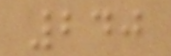240
